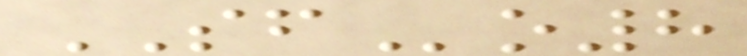SFo8
